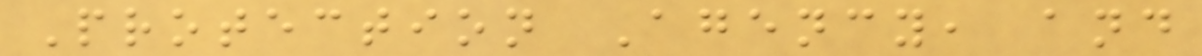Protection Agency, and
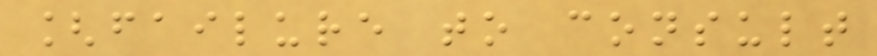[failure to consult
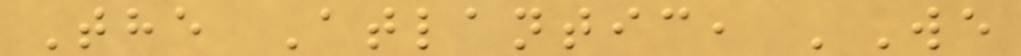The Atlantic, 'We
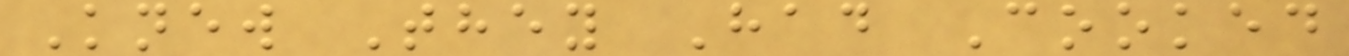Knew They Had Cooked
